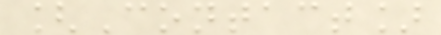[Contact]
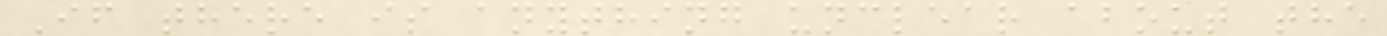If there is anything unclear about the
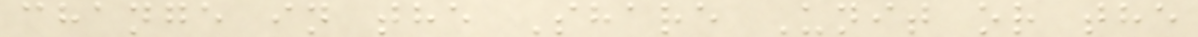change in the Share Unit or the
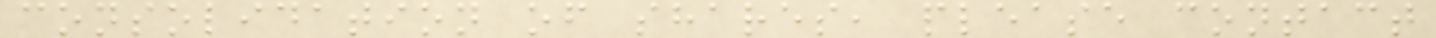consolidation of shares, please contact
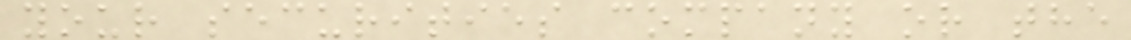your securities company or the
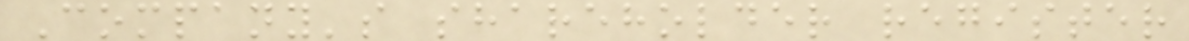Company's shareholder register
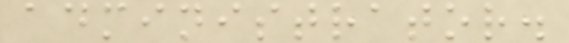administrator.
